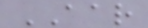AAR
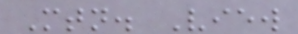Mtn. View
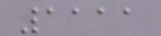1111
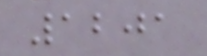1201
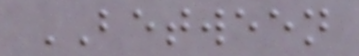BETWEEN
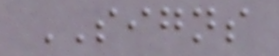SIGNS
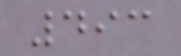493
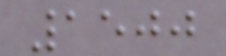1500
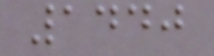1440
